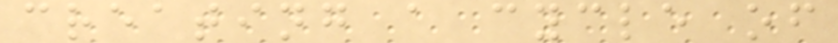creating a cycle of
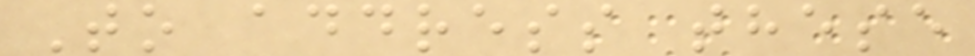To address these
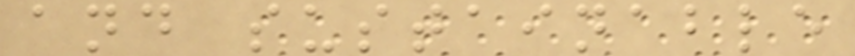and sustainable
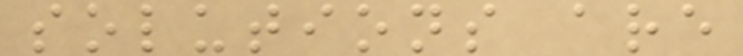solutions are
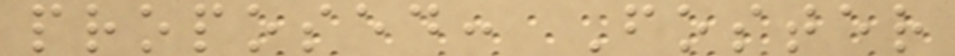proposed: Foster
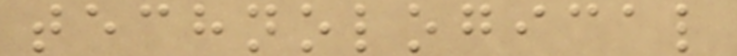technological
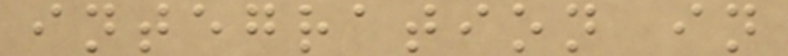integration in
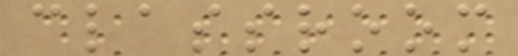classroom
